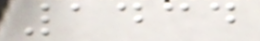1434
